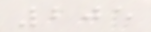205
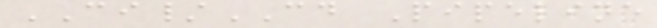CI/CD Pipeline
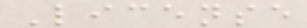License
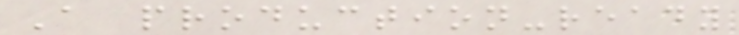A production-ready
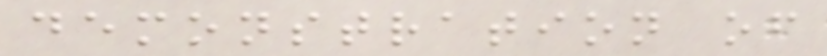demonstration of
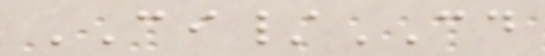CI/CD
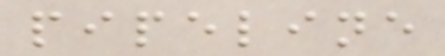pipeline
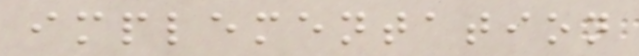implementation
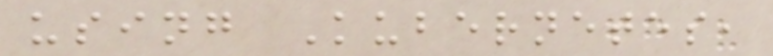using Kubernetes,
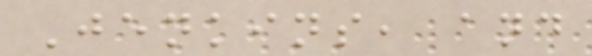Jenkins, and
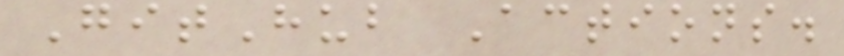GitHub Actions.
